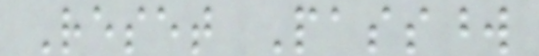Reset Password
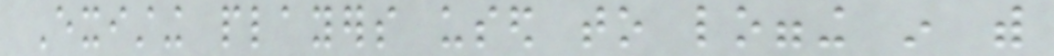Existing players used to logging in with
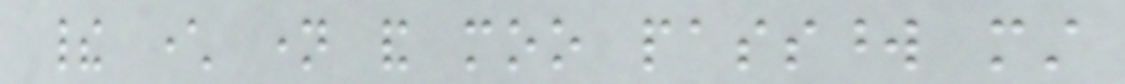their character name and moo password must
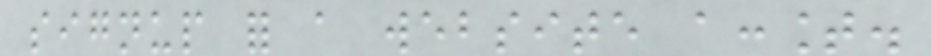signup for a website account.
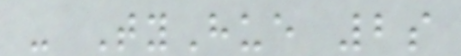- TyHue 2s
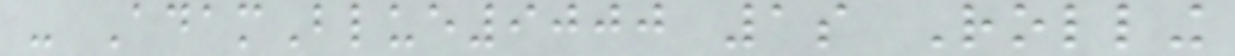- AdamBlue9000 1s Rolling
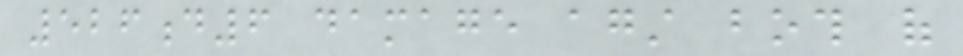526d6 damage against both of
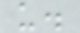us.
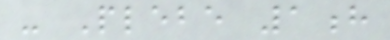- Plebe 1h
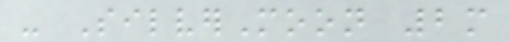- SilverMoon 2m
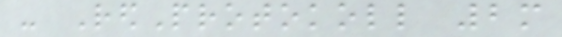- RedProtokoll 2m
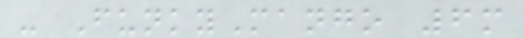- FunkyMango 6m
